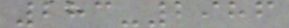283-2986
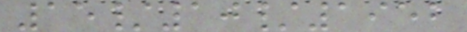15/10/1952
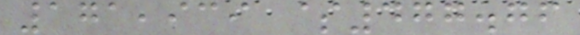171,939 $477.76
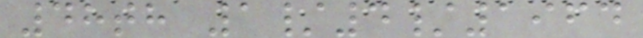48th 1/4/1964
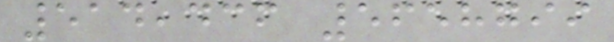514,436 5658799
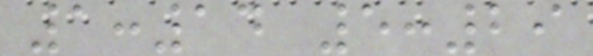1:14 5:29
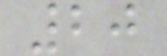20
